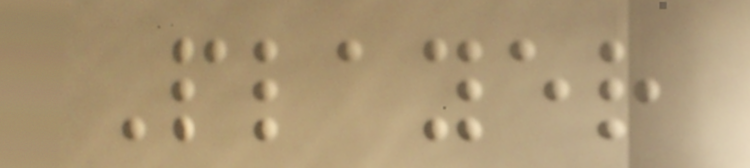Player
